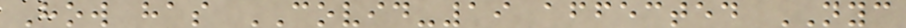How has COVID-19 affected NYC
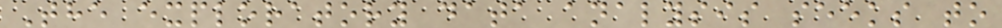The exploratory data analysis seeks to
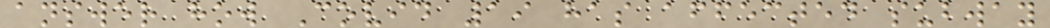answer how Covid 19 has affected subway
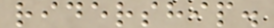ridership.
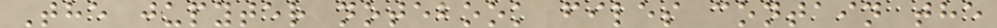The jupyter notebook files contain the
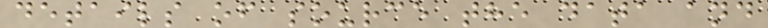details of source the data and
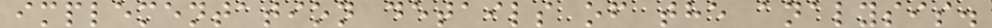implementation details of the analysis.
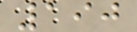190
